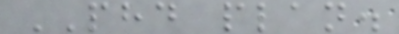PHD plan.
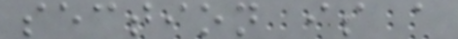section is a
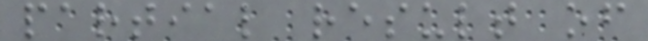partial result of
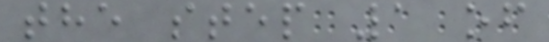the step 1 of
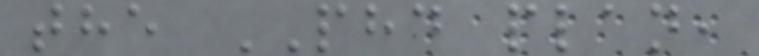the PHD plan,
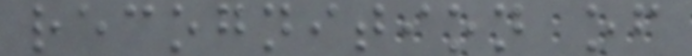recognition of
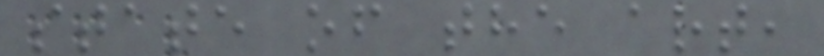state of the art,
